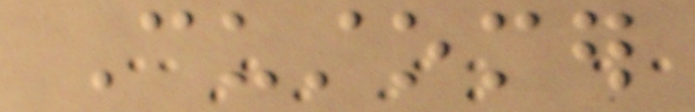Customer
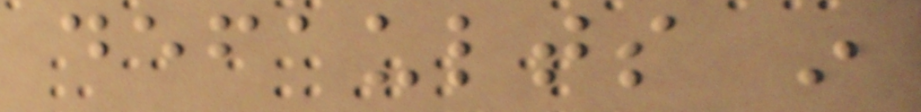defaults in
